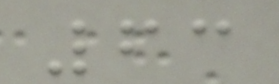63
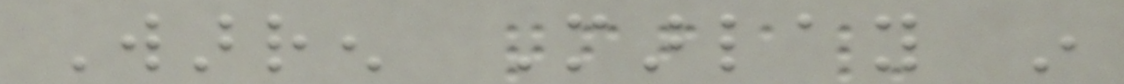Warren Marlay in
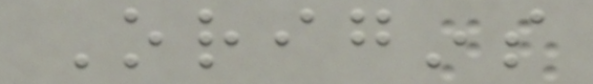Origins
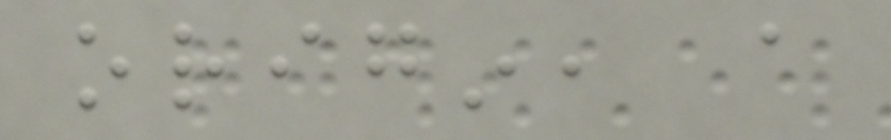origin, a
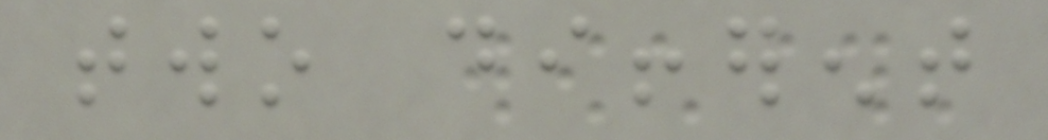two different
